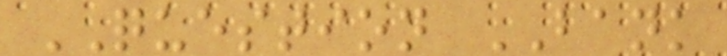QUESTION BANK
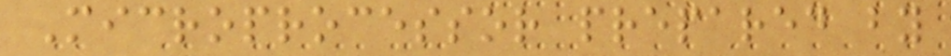Microprocessor prepared by
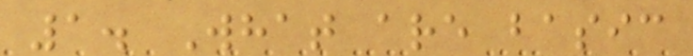1. What are basic
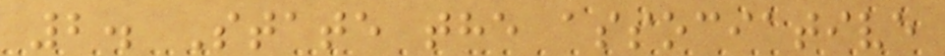2. State the associative
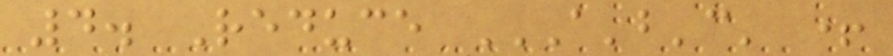4. Reduce A'B'C' +
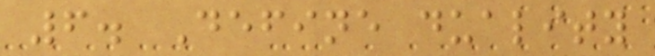6. Define duality
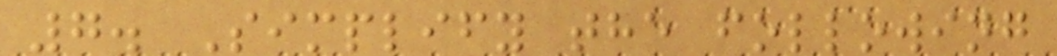7. Simplify the following
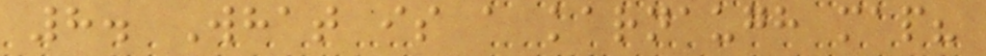8. What is a karnaugh map?
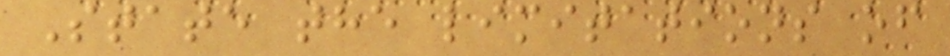State the limitations of
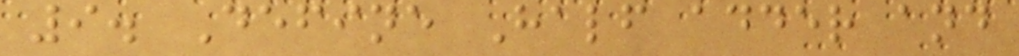9. Define Half adder and
